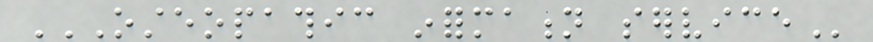OSTEOPATHIC INFORMATION SERVICE
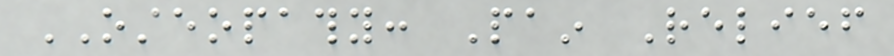OSTEOPATHY: Pain Relief
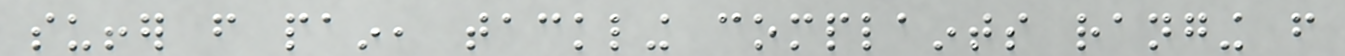suffer from pain, tackling complaints ranging from
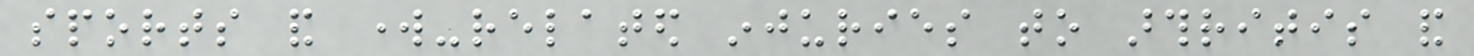sports and work-related injuries to arthritis and
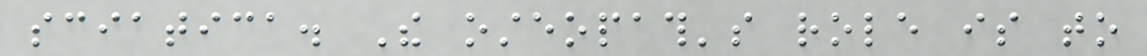sciatica. The osteopath's role is to
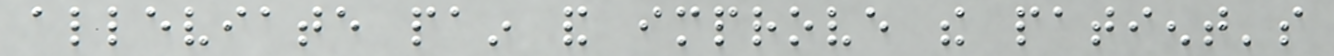alleviate pain and improve the patient's
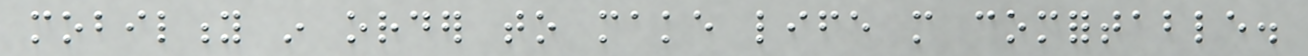mobility in order to make life more comfortable.
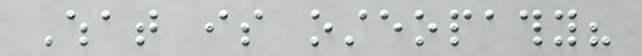What is osteopathy?
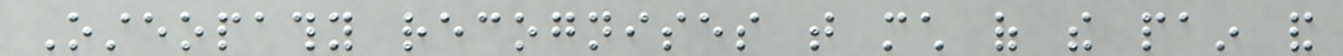Osteopathy recognises that much of the pain and
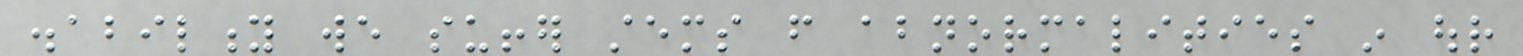disability we suffer stems from abnormalities in our
